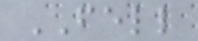FELL
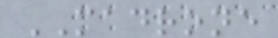MADRONE
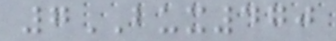7BUX470
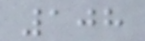108
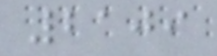2109
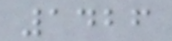1426
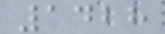1428
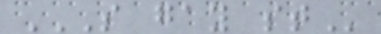S GAY ST
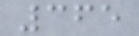365
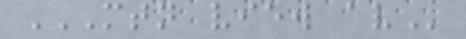MTN VIEW AV
